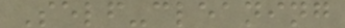Self-cleaning
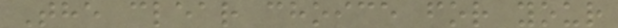The clear choice for your
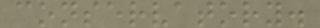conservatory.
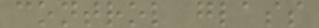control glass
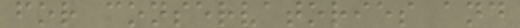for conservatories and
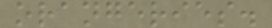orangeries.
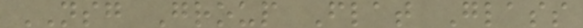NSG Group Flat Glass
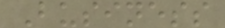Business
